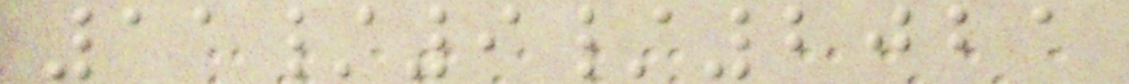11/9/2021
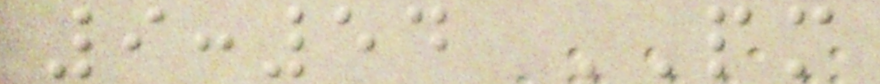9:54 PM
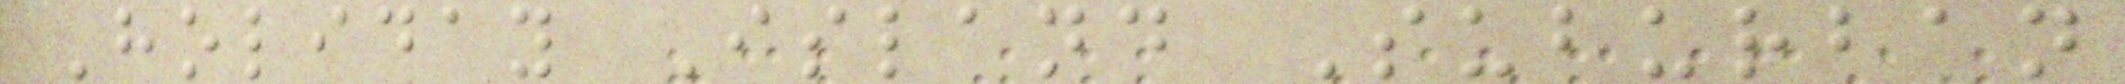Holiday Island Suburban
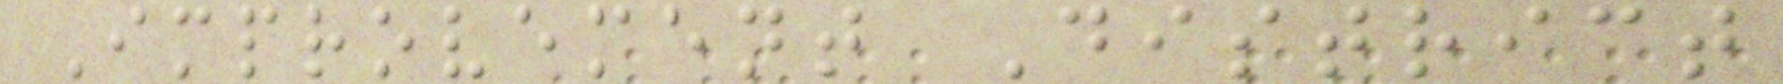Improvement District
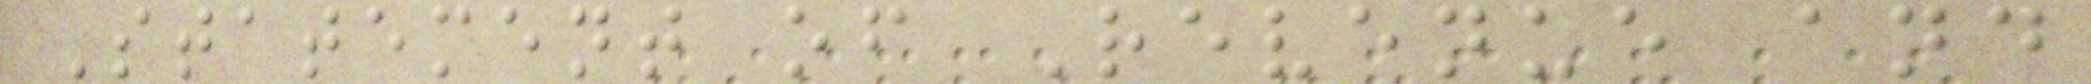Statement of Revenue and
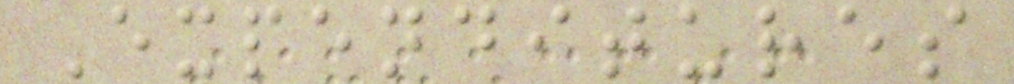Expenditures
